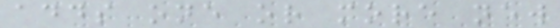adds one or more new
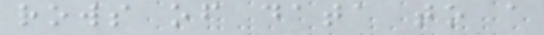rows of data to a
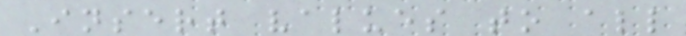Insert values to all
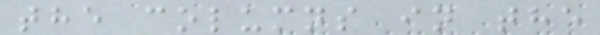the columns in the
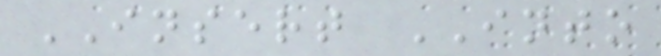INSERT INTO
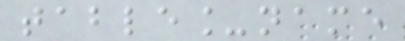table_name
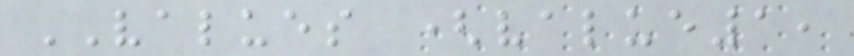VALUES (value1,
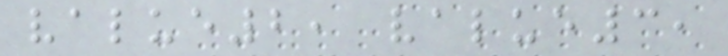value2, value3,
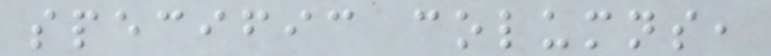specific columns,
